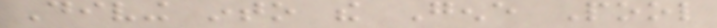Diving into the Gene Pool
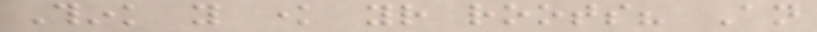Think you know your roots? An
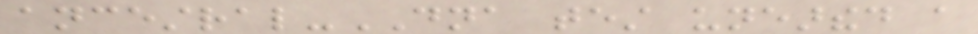ancestral-DNA test unearthed a
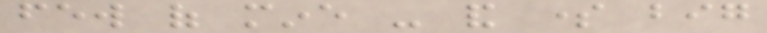few of mine - and some big
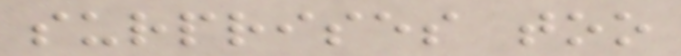surprises too
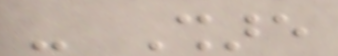- Share
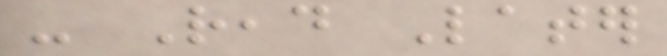- Read Later
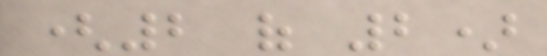(2 of 2)
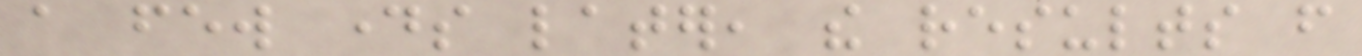a few days later, the results from
